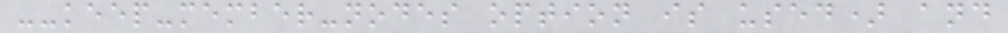--keep-member-nodes option is used) and
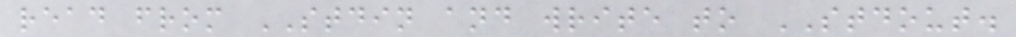read from STDIN and write to STDOUT.
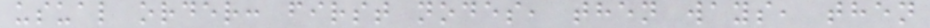usual order: first nodes, then ways, then
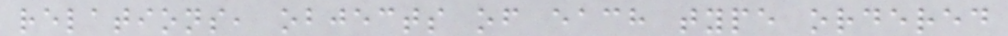relations, objects of each type ordered
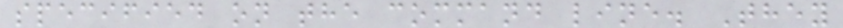specified on the command line. They
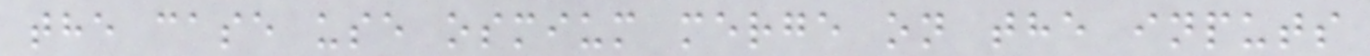the case use osmium merge on the inputs
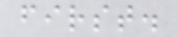first.
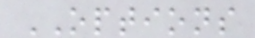OPTIONS
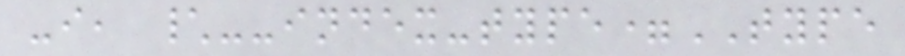-i, \--index-type=TYPE
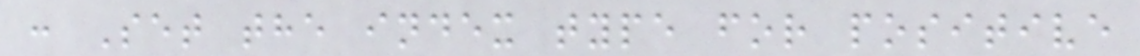: Set the index type for positive
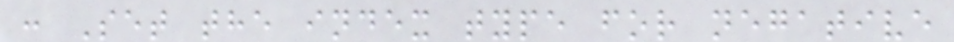: Set the index type for negative
